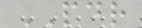PDR
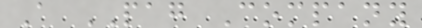A PAG Company
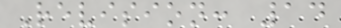Revision: 14
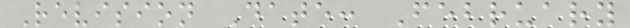Revision Date: February
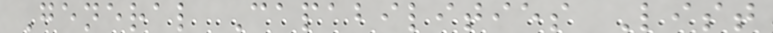General Capabilities List
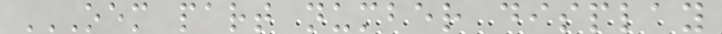OEM PART NUMBER DISPLAY
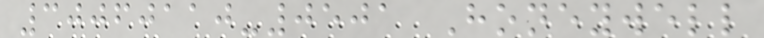30060110-0501 Honeywell
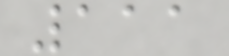111
